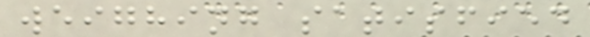weighing satisfied
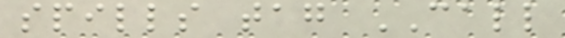spills tag CALL
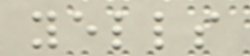yells
